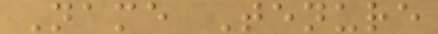Name Tenure
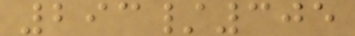293/305
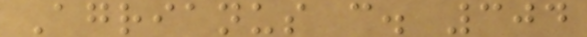Agrianus c. 304
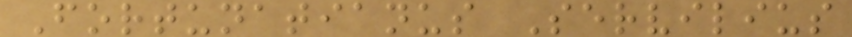Fortunatianus Servilius
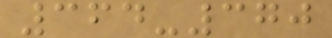364-370
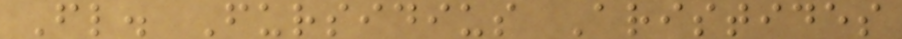Fl. Fursidius Aristides
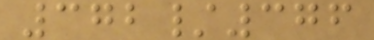372/376
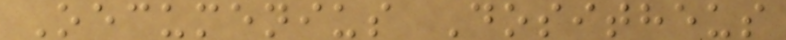Oecumenius Dositheus
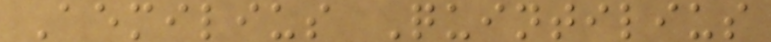Aemilius Quintilius
